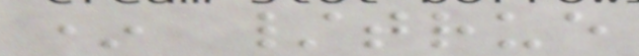* /true
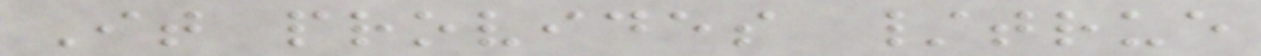It provides /true
